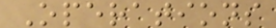Operations
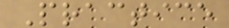Practice
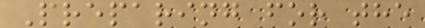Preparing for the
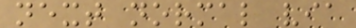next normal via
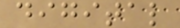digital
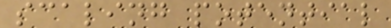scaling potential
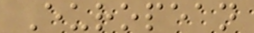European
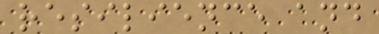resilience and
